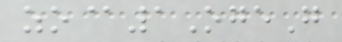zo@1OgeG
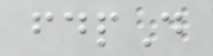fdpD
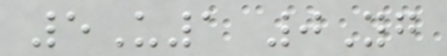5U1 0Yg
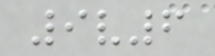9v6
